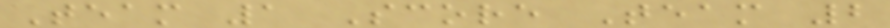Team 1 Score Team 2
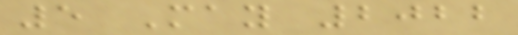5 May 2022
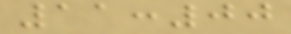11:00
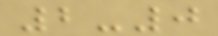2-0
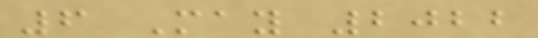6 May 2022
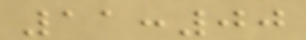11:00
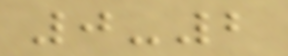0-2
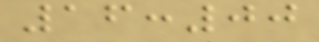16:00
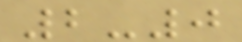2-0
